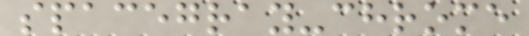spacegray-chrome
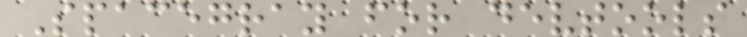Spacegray for devtools
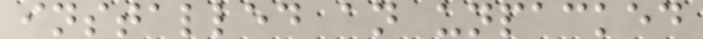installed an unpacked
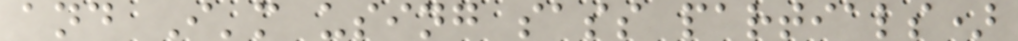and I'm using sass partials)
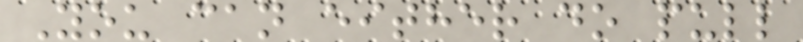You can either do pull
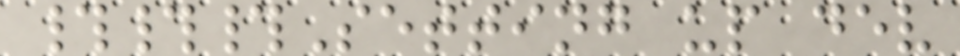###Setting up dev
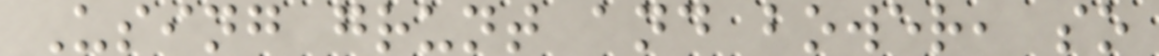Using grunt and bower, so
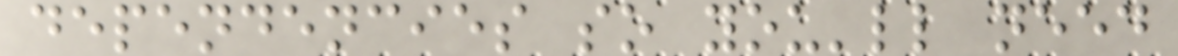dependencies so you'll need
